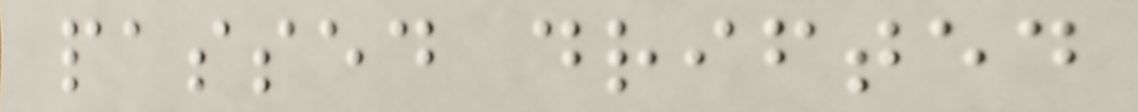passed drifted
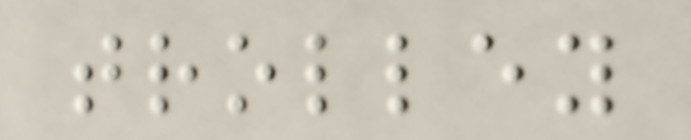trolley
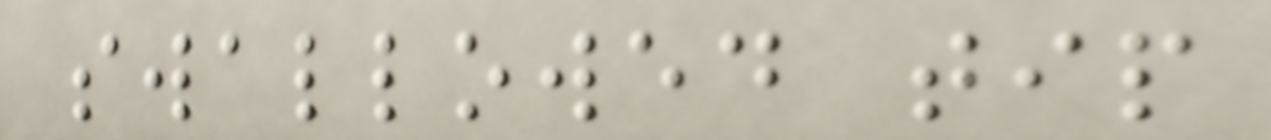swallowed tip
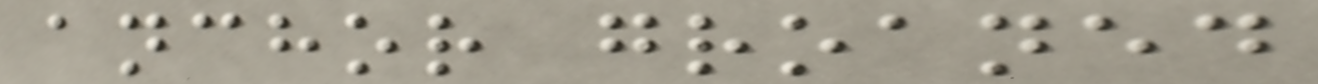anchor groaned
